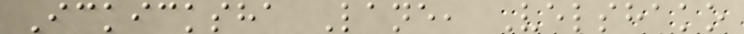Ickicksha Lane, Velshako
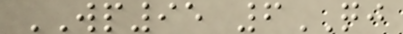WP95 6QJ
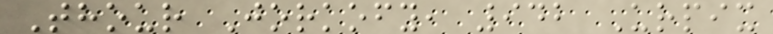Thour Jorkofy, 942 Urpix
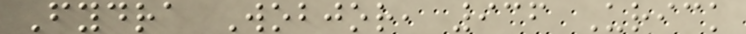Fydra Wobjor, 936 Urick
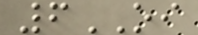6OI
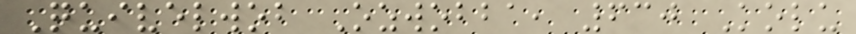Quivelwob Ozwobba, 630 Kolu
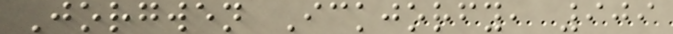Jorgwen Ickjorfy, 909
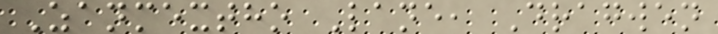Zanmextho Lane, Dragwen
